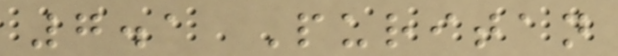7.1 Puritan
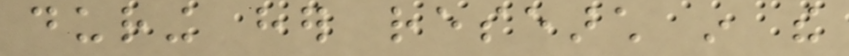during her research in the
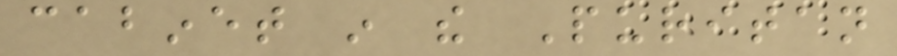cabinet in the Puritan
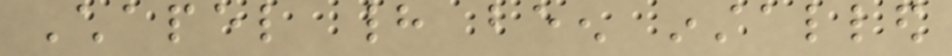Chapel had been installed
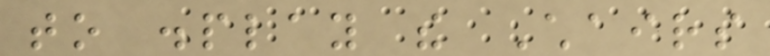to display the Chairs
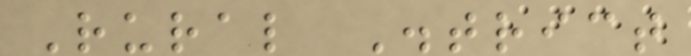Rural District
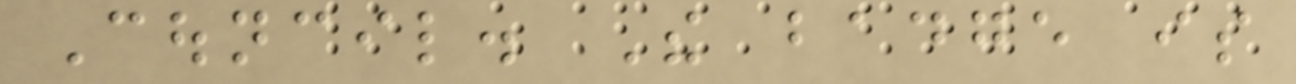Council. The badge is
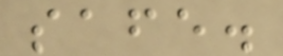safe.
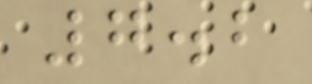7.2
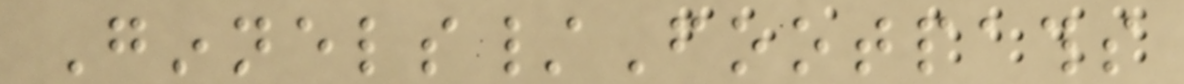Ginnels/Footpaths
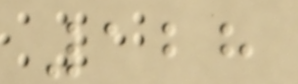128
